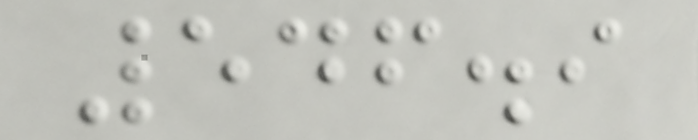546.9
